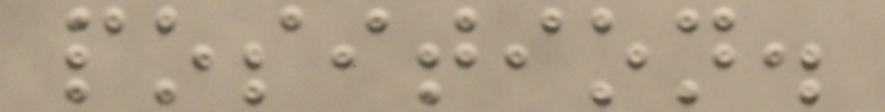position.
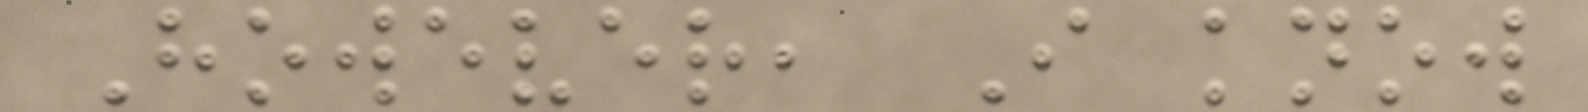However, I know
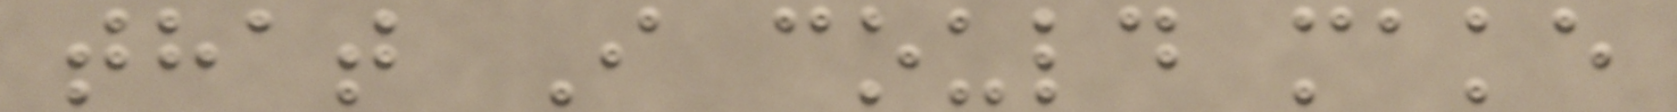that I could make
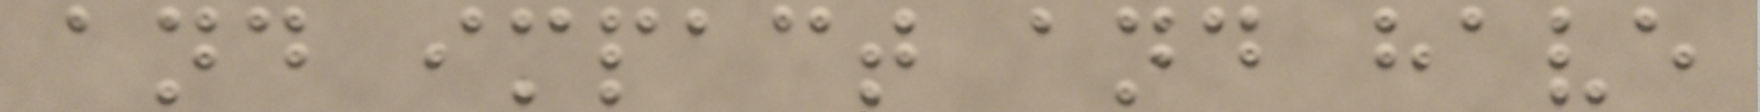and impact and have
